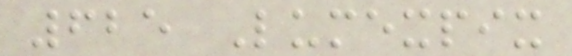625 Lumexpix
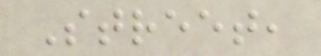Street,
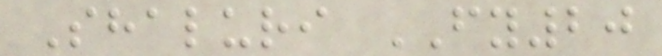Shaluri FY20
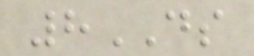8DS
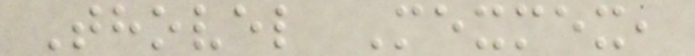Thovel Mexmex,
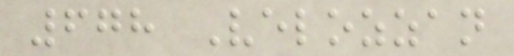678 Velozzan
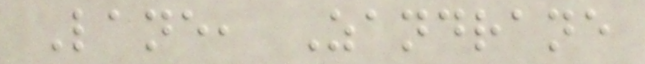Lane, Zandrane
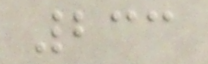233
